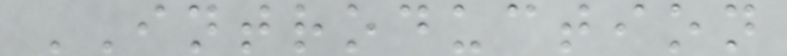INTRODUCTION
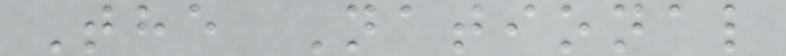The National
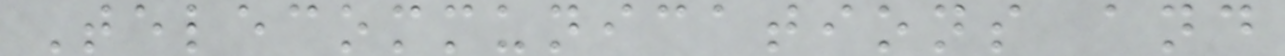Telecommunications and
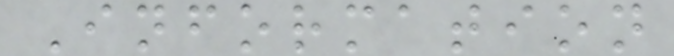Information
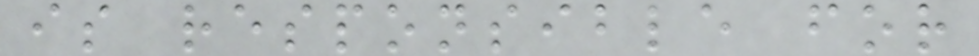is responsible for
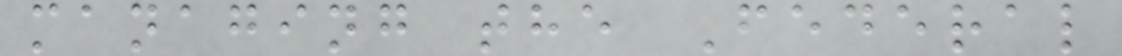managing the Federal
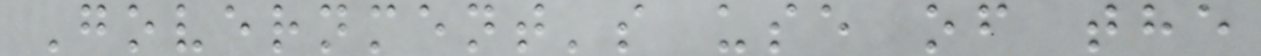Government's use of the
